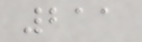211
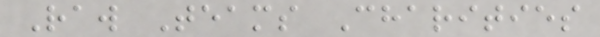Raw Teams Charities
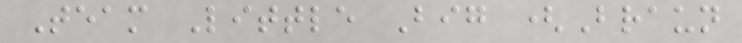Team Little Big (Braun
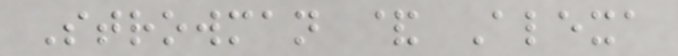Strowman & Alexa
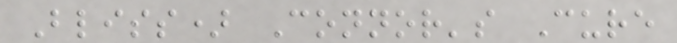Bliss) Connor's Cure
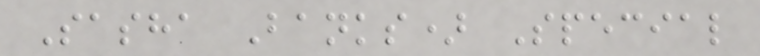Sasha Banks) Special
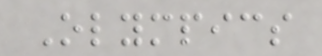Olympics
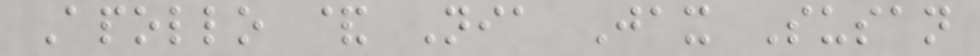Apollo & Nia Jax Susan
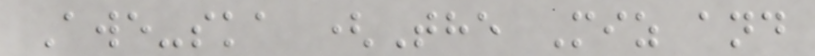Awe-ska (The Miz and
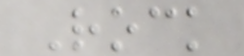Rock
